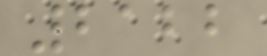2122
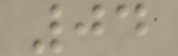04
